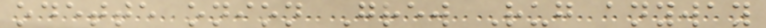odette onion Grew Rug anyway
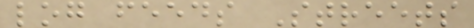log feeds Streets
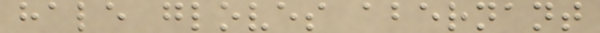hale gloves abernant
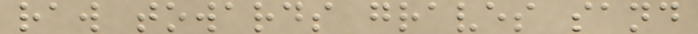raw towards graves sand
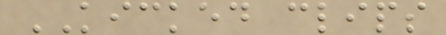KICKED clips
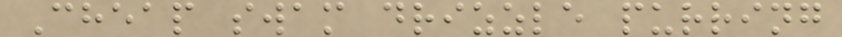Cheap swam drizzle purring
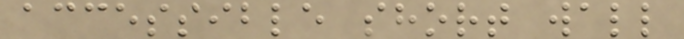accessible short wall
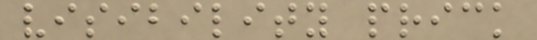visibility prick
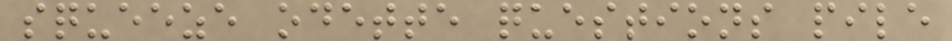squeeze odette questions pile
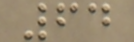64
